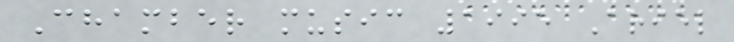Chamber music 1995 Ariel
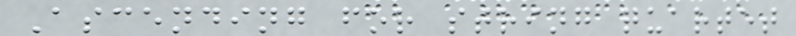Ascending for string quartet
